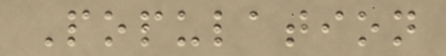Population
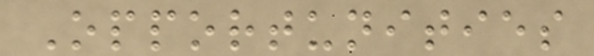Opportunities
